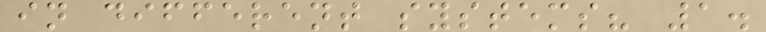in different systems? 1.
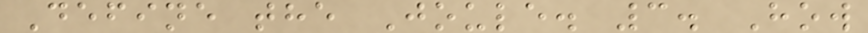Define the Joule. 3. How
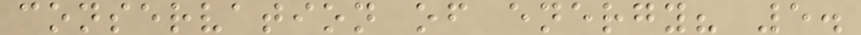conservation of energy? 5.
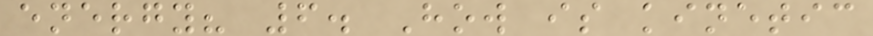energy? 6. How is kinetic
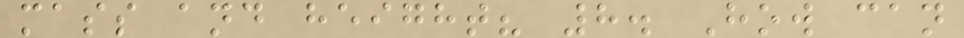mass and height? 8. How can
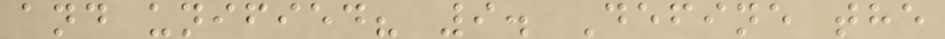and unified? 9. Define the
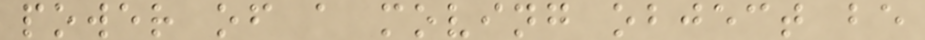power of a moving object be
